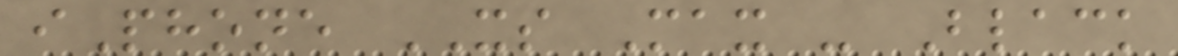iPhone XS Max - Black
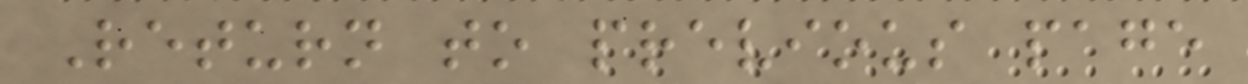Return to previous page
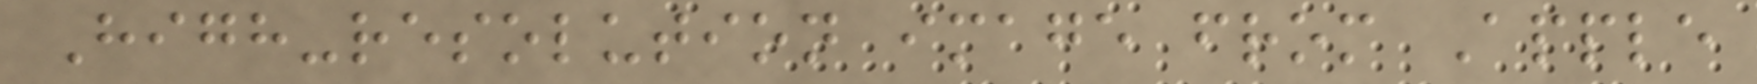High-resolution image from Apple
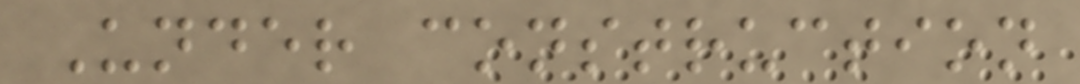Under construction
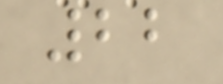22
